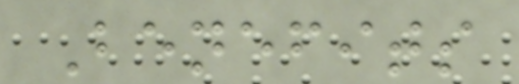Benefits
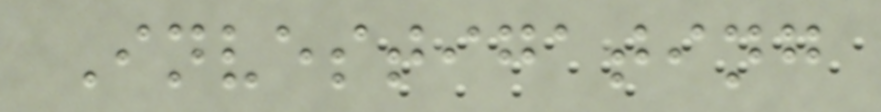Investigating
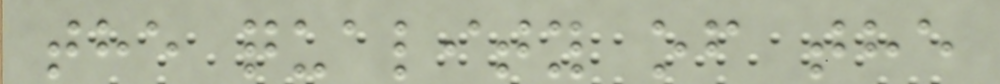the quality of the
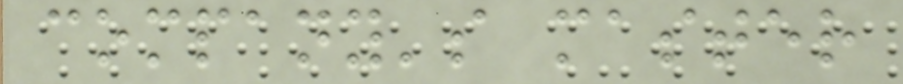company's master
